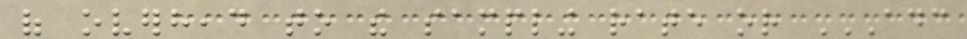of overhead to the sampling rate or ADC
